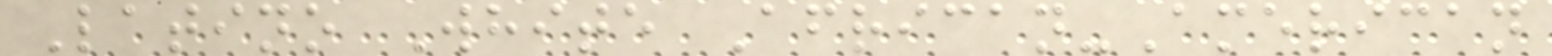Latino White African-American
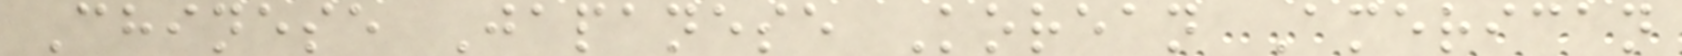Chinese Japanese Korean American
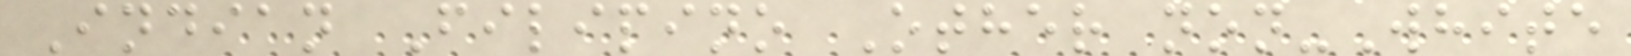Indian Filipino Other non-White
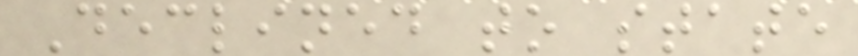Declined to state
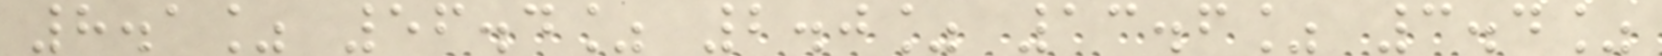8.1% 56.4% 2.0% 13.6% 3.4%
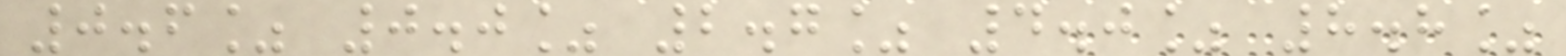0.6% 0.0% 2.7% 4.0% 8.8%
